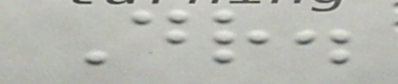Dr.
